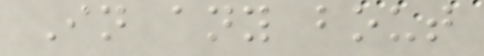In any bout
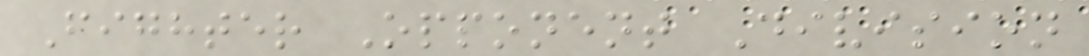Fighter Opponent Division
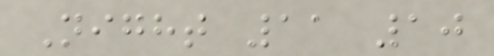Night 11 10
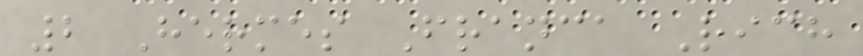2 Hermes Franca Rich
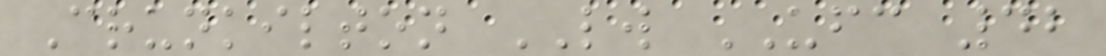Crunkilton LW UFC 42
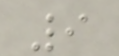9
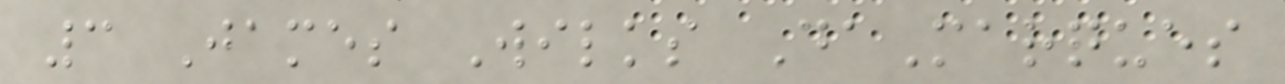3 James Wilks DaMarques
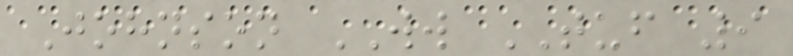Johnson WW TUF 9
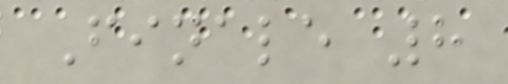Finale 8
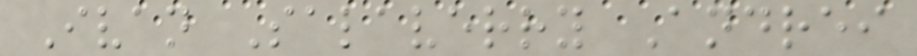Ivan Salaverry Andrei
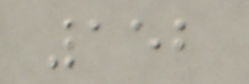152
